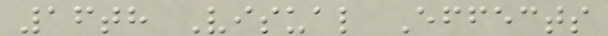16th Visual Effects
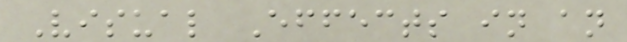Visual Effects in an
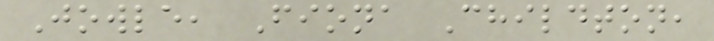Jowle, Fiona Childton,
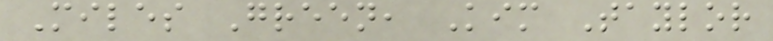Miles Green, Kim Taylor
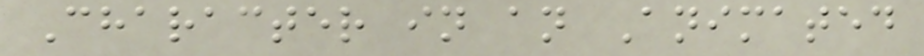Character in an Animated
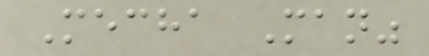Mecha Man"
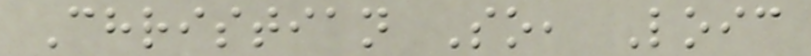Christian So, Loic
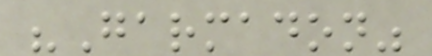"Garmadon"
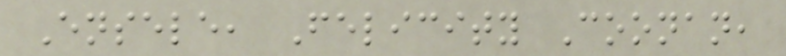Ensele, Felicity Coonan,
